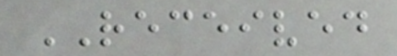RECEIVED
